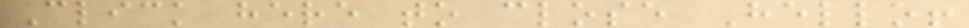Click here to close Hello!
